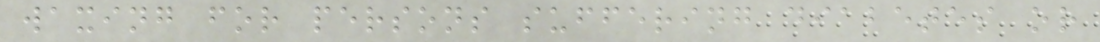waxing for persons suffering diabetes or
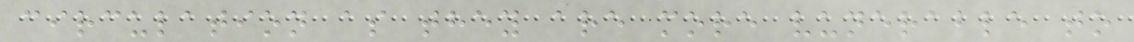circulation as they are more vunerable to
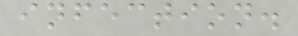infection.
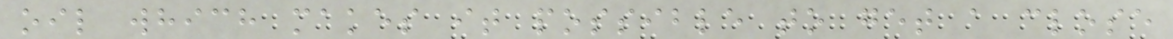oil which makes it possible to get a close
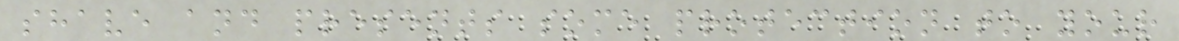shave and presents some protection to your
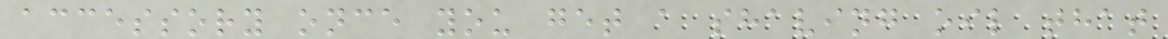accessory once you get a shaving oil that
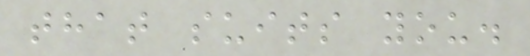that suits you.
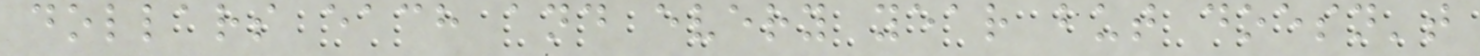dollars each and every year but doesn't
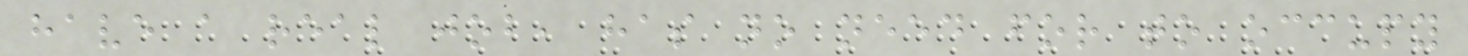have a real job, has no need for to occupy
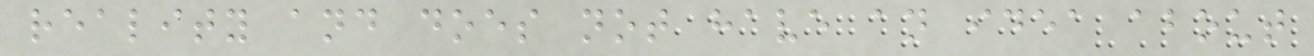reality and does not have an idea about
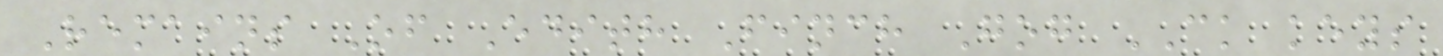Remains Of Edith Finch Gog CK keys
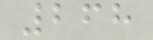268
